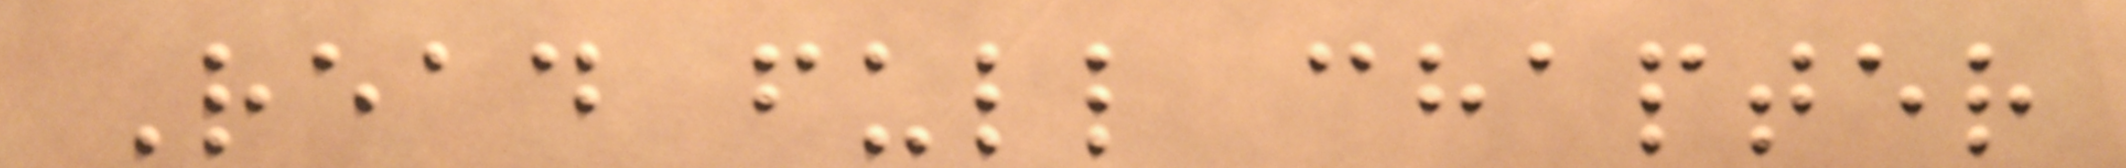Read full chapter
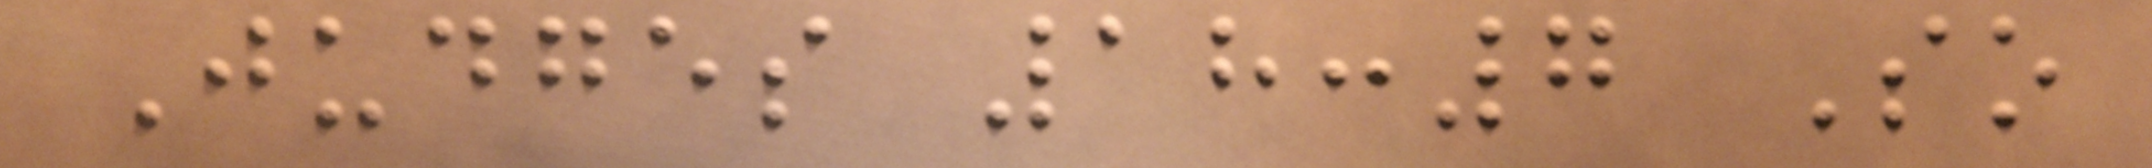Judges 18:7 So
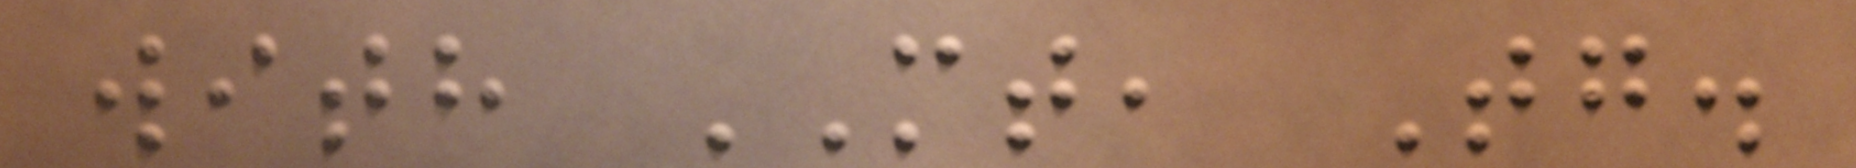with MT, Tg.
